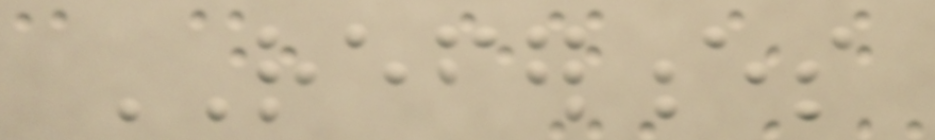REFERENCES
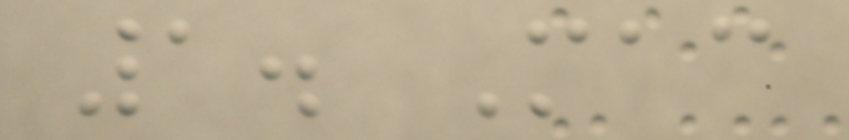1. Mac
